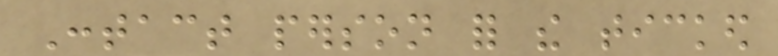Contact person for the ticked
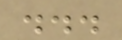...
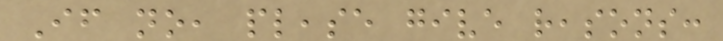If no, please give reasons:
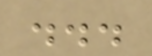...
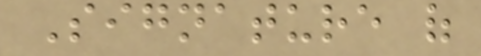Signature of
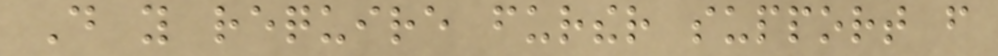Do you require further support from
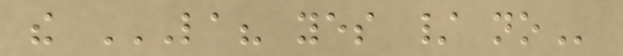the LA? YES / NO
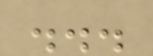...
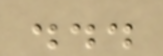...
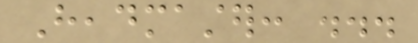Headmaster: ...
